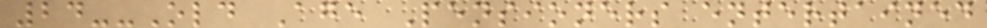24--Old Age Pensioners entertained
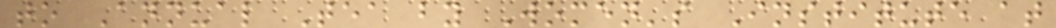to Annual Tea by Women's Institute at
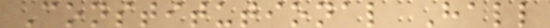Constitutional Hall
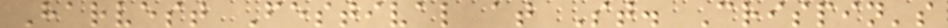Harvest Festival at St. Crispin's
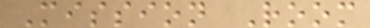Mission Room
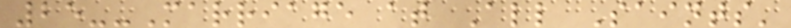25--Marriage at All Saints'
